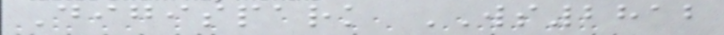Digispark WS2812
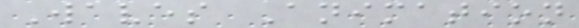Waves Animation
